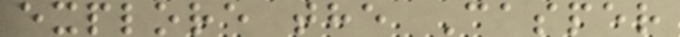explore the Casper
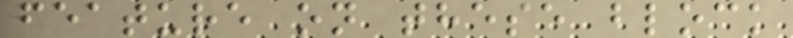feature on these block
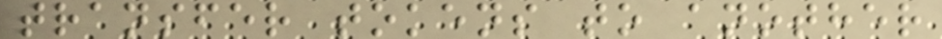transfer tokens to another
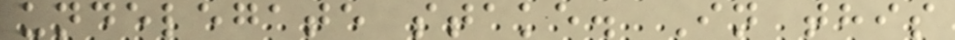undelegate stake. In this
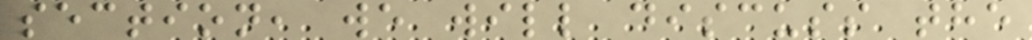section, we will discuss the
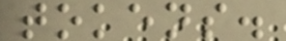tokens.
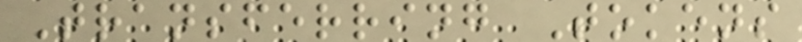Transferring Tokens
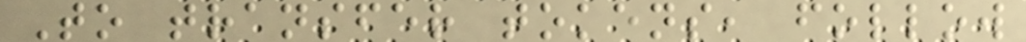To transfer tokens, follow
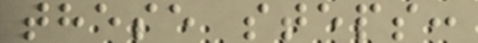these steps:
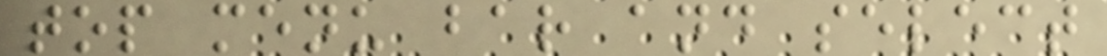top menu bar and select
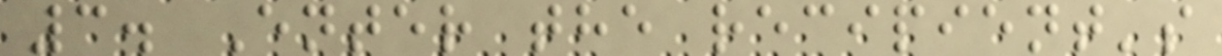3. Enter the recipient's
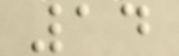14
